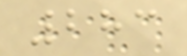283
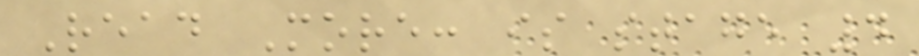Read More: is stage 4
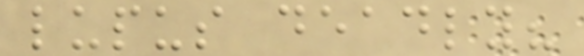lupus deadly?
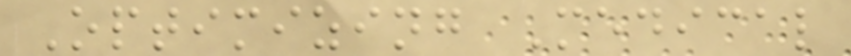Optimizing Medical
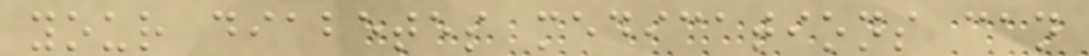your diabetes medications can
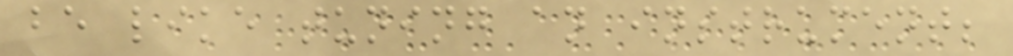be like tuning an instrument;
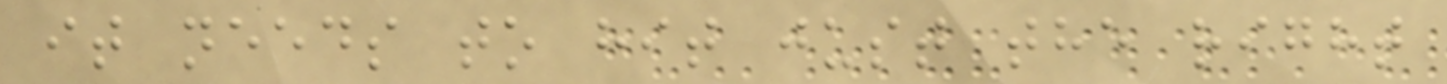it needs to hit just the right
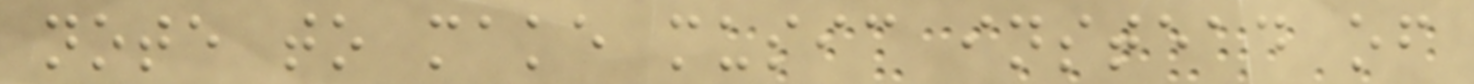note to make music instead of
